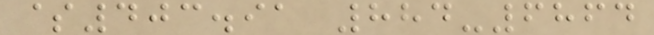$403.91 884-6864
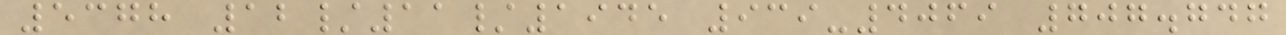5378 12/11/1945 939-4069 707.747
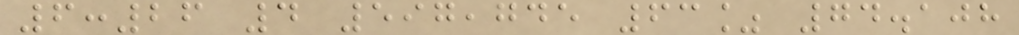6:26 4 597,745 63% 74.108
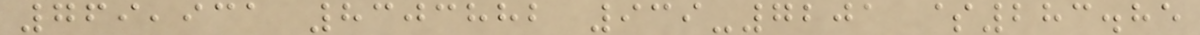769,931 8303882 939-7201 $283.85
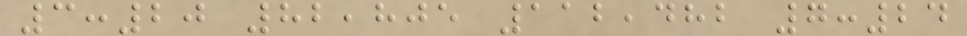3:20 82,805 112,482 7:24
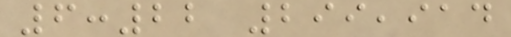6:22 299,914
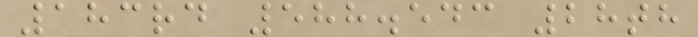183rd 588.543 28th
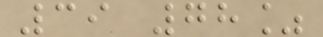39 78%
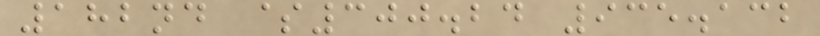182nd $300.24 935.132
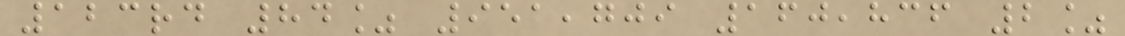123rd 84% 951,709 160,836 2%
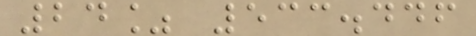24% 533.446
